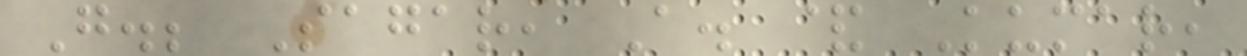G.; Sagar, A. & Kumar,
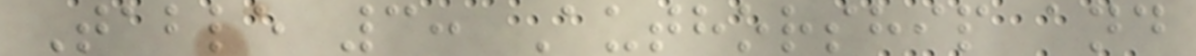Table 3: Authorship and
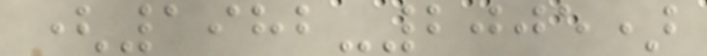(1982-2005)
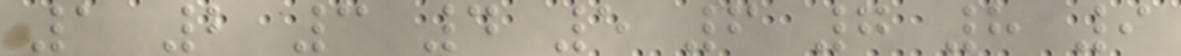1 2 3 4 5 6 7 8 9
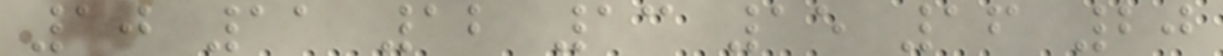10 11 12 13 15 16 20
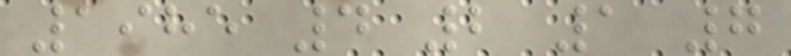1985 4 2 1 7
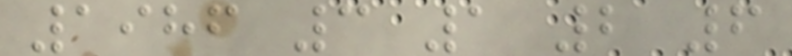1986 3 1 2 6
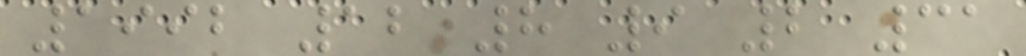1992 12 8 9 2 31
